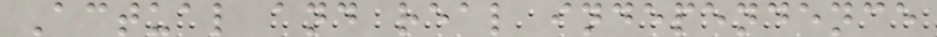Actual and real independence
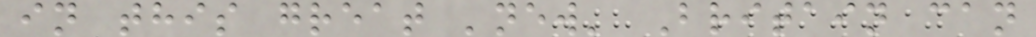in this great 'new' Britain can
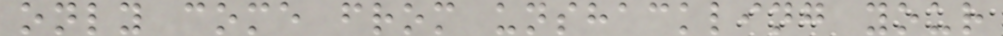only come from unshackling your
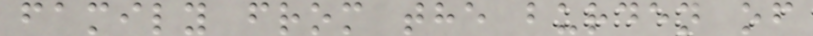family from the burden of
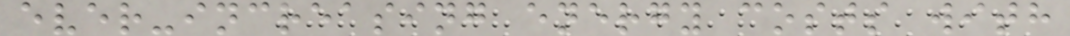ever-increasing energy costs with
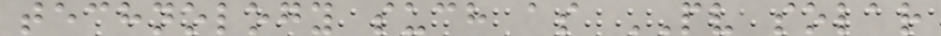technology such as PV solar
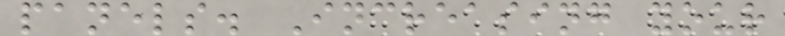panels. Increasing your
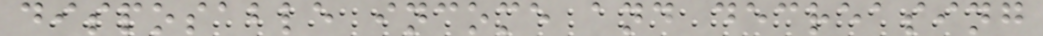disposable income and decreasing
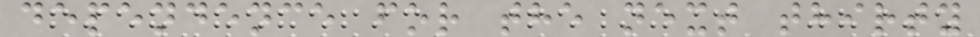dependence for the next thirty
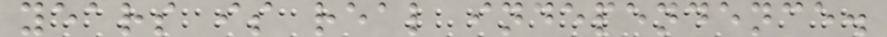years is real independence.
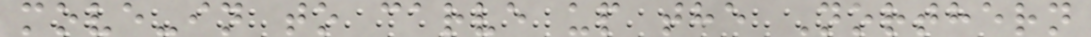move-in to carve up the Northern
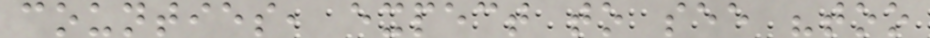counties, expect to see "too
